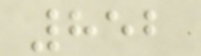852
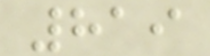819
